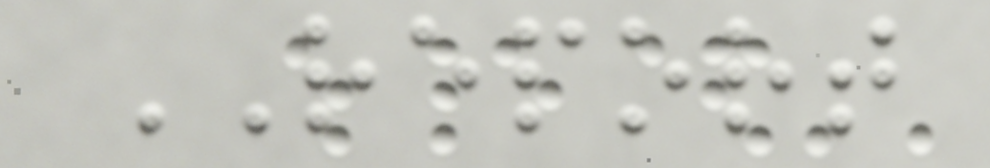REPORT
